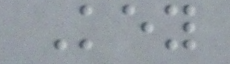Key
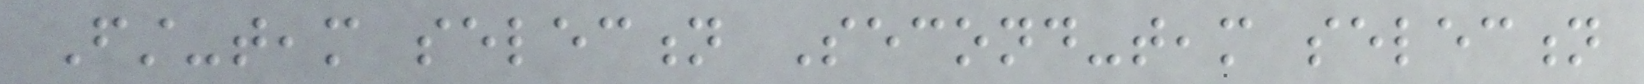First-team selection Second-team selection
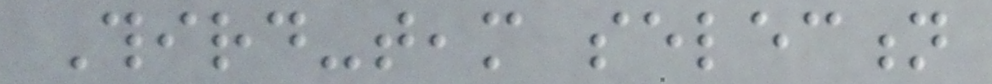Third-team selection
